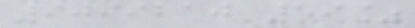9099210 59%
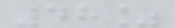48%
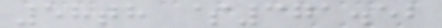58th $371.52
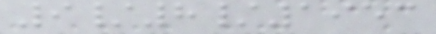9/8/1953
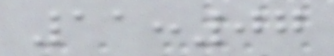11:07
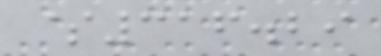$316.29
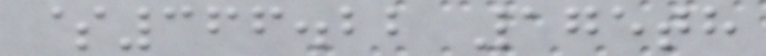$366.22 175th
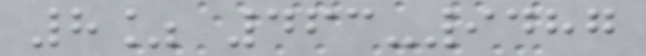8% 463-9487
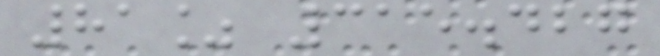81% 315.427
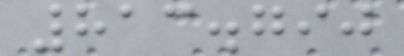813.790
